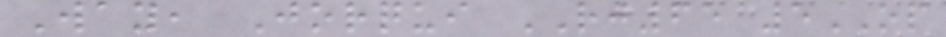Way, Jorqui RJ65 5OP
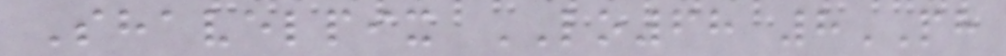Shavelpix LO68 8PH
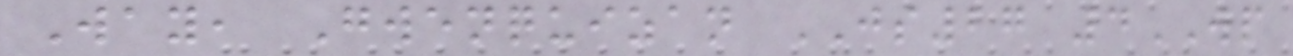Way, Gwenquizan JS27 4WP
